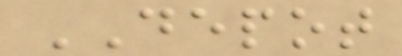DEPOT
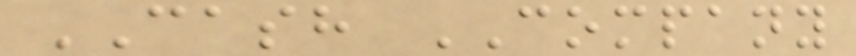CASH COMPANY
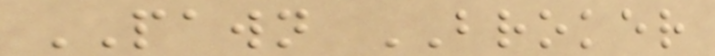PAWN BROKER
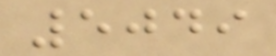5049
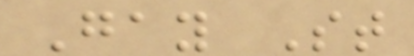Gay St
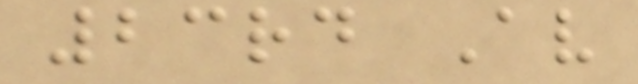23rd Av
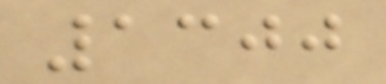1300
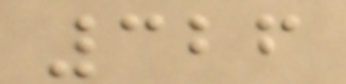326
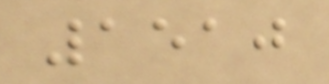1510
